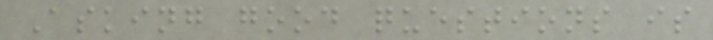Asking good questions is
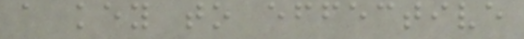a key to effective
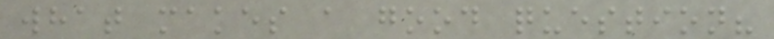what makes a good question?
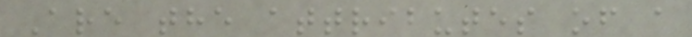Are the attributes of a
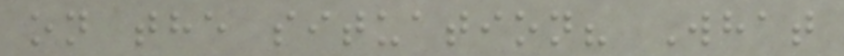on the situation? What
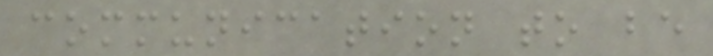communication to be
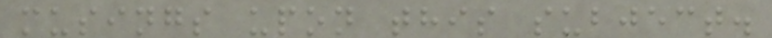musings upon this subject.
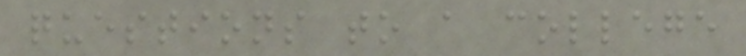questions to a college
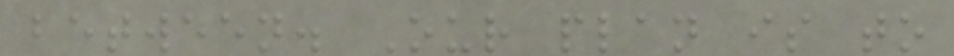between. Our plan is to
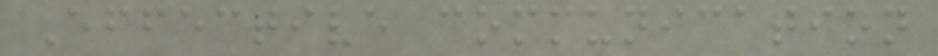Effective communication
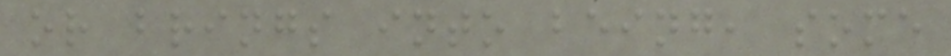or brings into being, some
